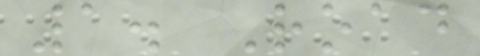1. Road
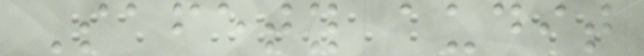Safety audit
